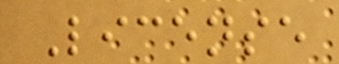License
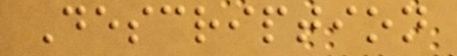Description
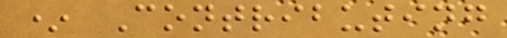* Contributing
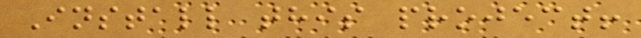Install this project!
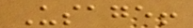Usage!
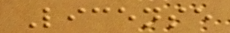License
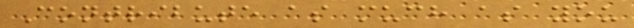Contribute as much as you
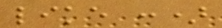like :)
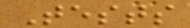Tests
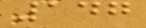147
